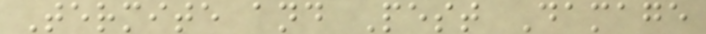Termite and Pest Damage
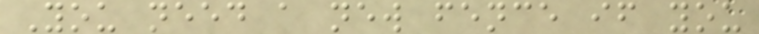You need a new fence if you
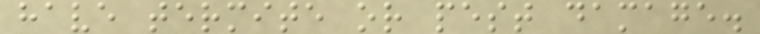have termite or pest damage.
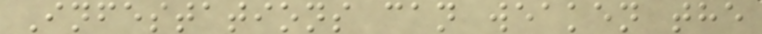Infestations can weaken the
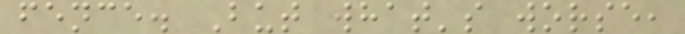fence. But what's worse,
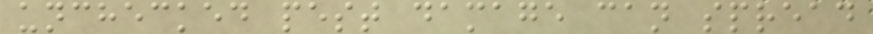unchecked pest damage can spread
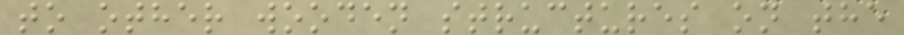to other wooden structures on the
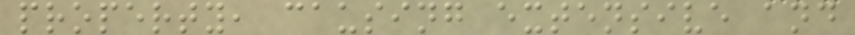property, causing extensive and
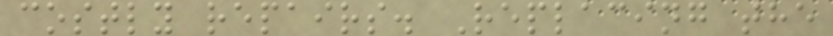costly repairs. Replacing the
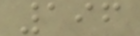196
